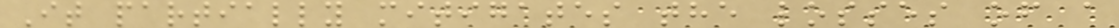It partially mitigates the losses of a
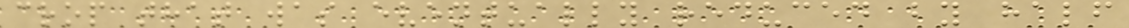crop that was eventually reduced by half
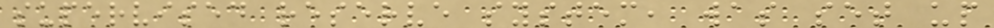supervised reserve system, was set up
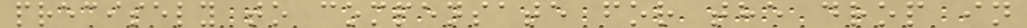precisely to compensate for the drop in
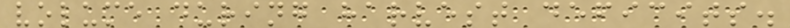volume during harvest deficits.
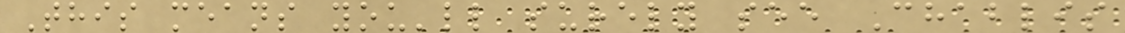This means you'll surely see Chablis
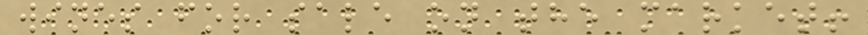wines for sale on the market!
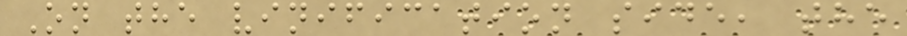On the vinification side, the
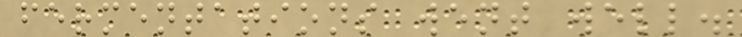fermentations went well.
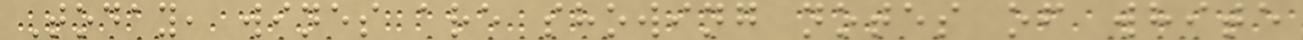Today, wines are showing notes of white
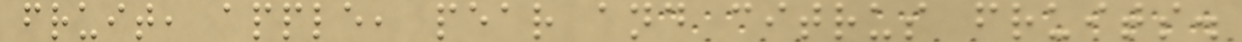fruit, apple, pear and citrus fruits.
